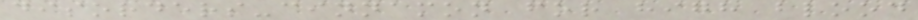disorders-cinnamon for high blood
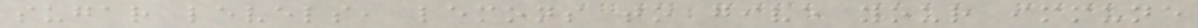sugar levels, lemons to give your immune
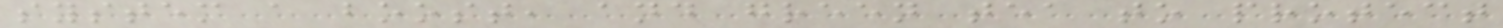system a boost, and green tea to protect
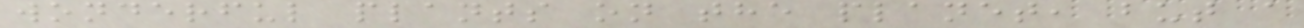wonderful plants on the planet, but a
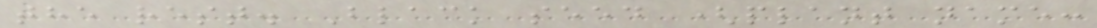the rest. Black seed (plant name:
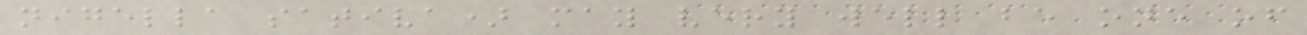nigella sativa) may very well be one of
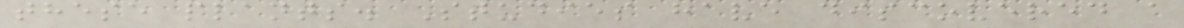these plants. Studies have discovered a
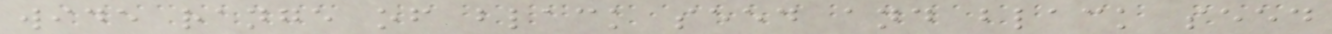wide range of black seed and black seed
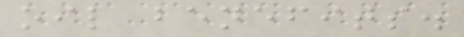oil benefits.
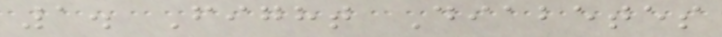1. Fight Diabetes
